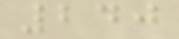240
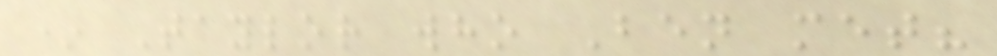* Taylor who Ben met?
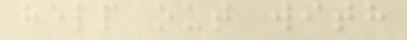help out with
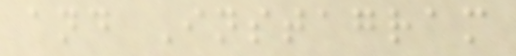and Instagram
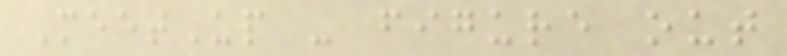MeetUp - figure out
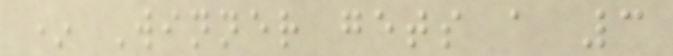* Winner gets a 3
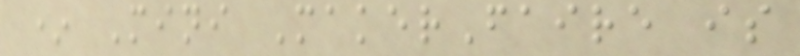* Mini MakerFaire is
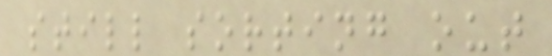still sorting out
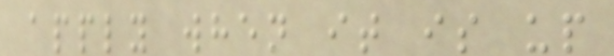apply when it is up
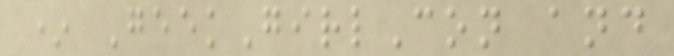* GeekGirlCon and
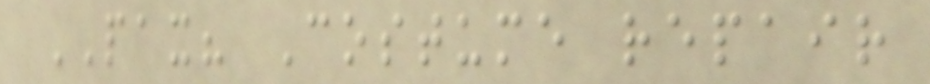PAX? Costume repair
